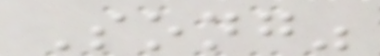Song"
